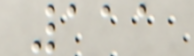111
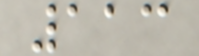113
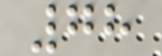78
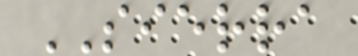SIERRA
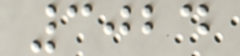3024
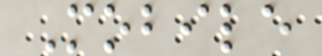Mobile
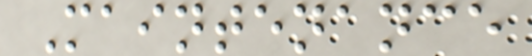Maintenance
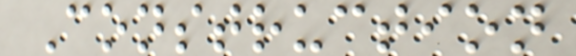Construction
